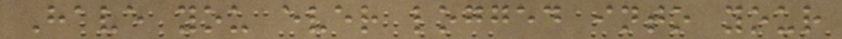Have you ever logged into your
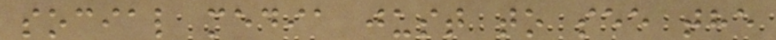social media just to see the
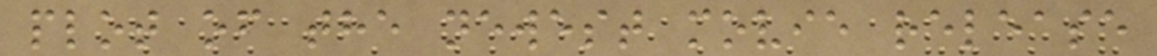plot of the newest movie release
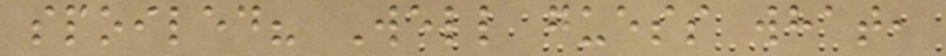spoiled? Well guess what,
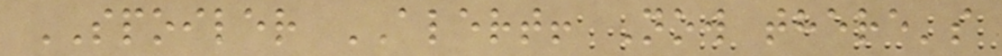SPOILER ALERT! Now there's
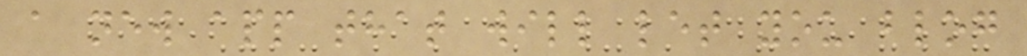a new app that will let you blog
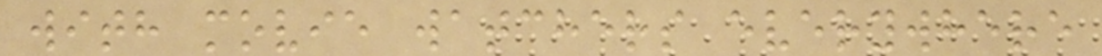with movie watchers everywhere
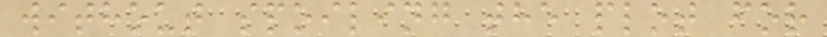without spoiling the plot for
